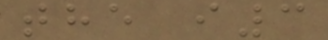the i3
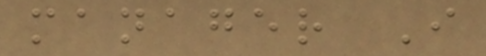manager I
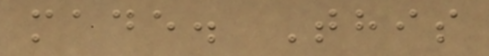made. This
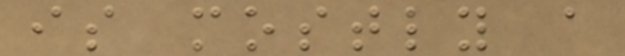is mostly a
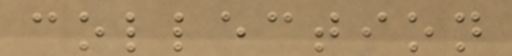collection
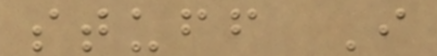stuff I
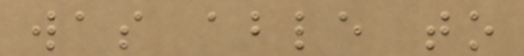was able to
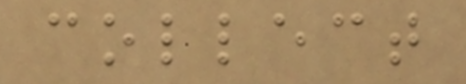collect
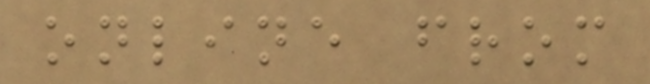online from
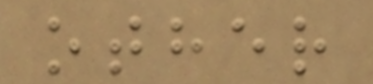other
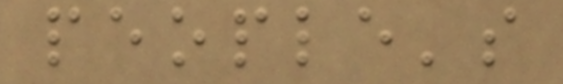people's
